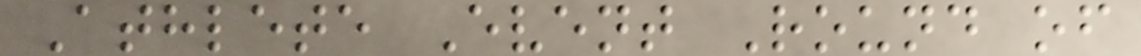Athlete Event Round of
